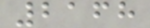2168
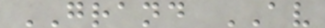GRAND AV
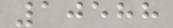10588
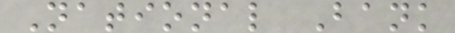National Bank
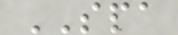SPA
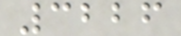3226
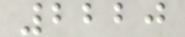2220
